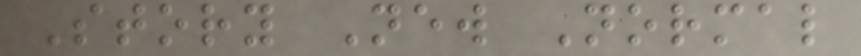Story New Normal
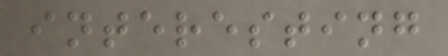interesting
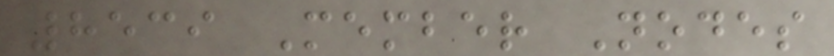8539 Member Nodes
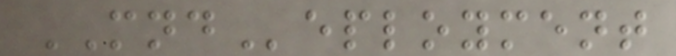MNDeployment
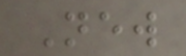New
